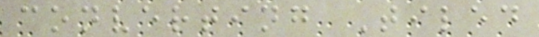converting Tiled
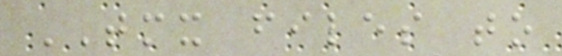TMX files to
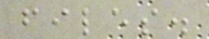files.
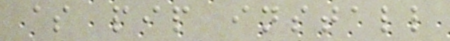$ pip install
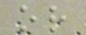or
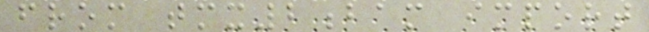from tmx2bam import
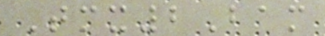Tmx2Bam
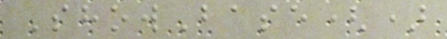ShowBase()
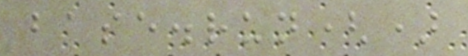base.run()
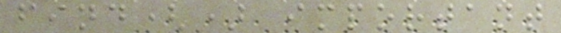find() important
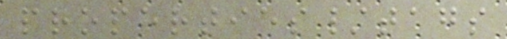properties/tags
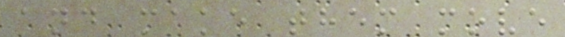and make them move
